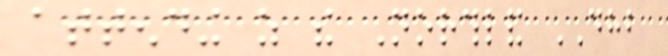attending as the Northland DHB
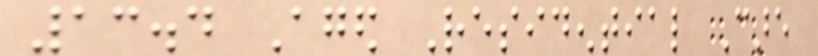13.4 Aged Residential Care
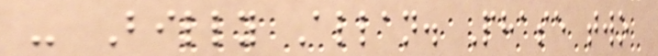- Billy Allan. Phase two
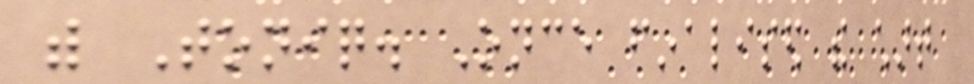with Toniq. Once finalised the chart
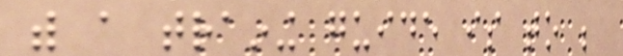with a training guide is to be
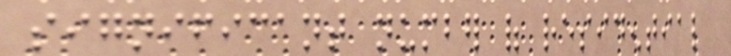significant number of residential
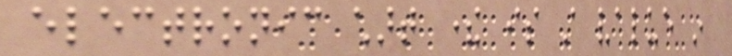electronic chart there is still value in
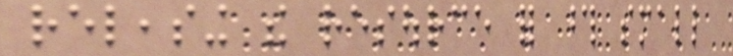releasing the resource for those small
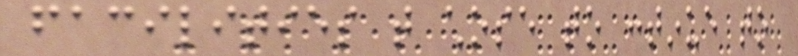facilities that chose to continue to
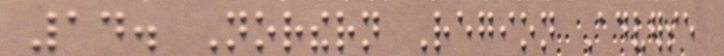14. Northern Region Adverse
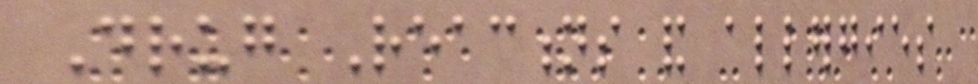Drug Reactions and allergies
